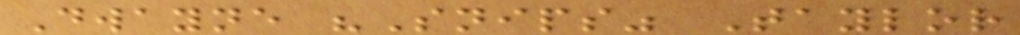Dwayne "Snips" Taylor
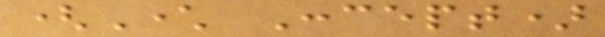(Character Concept)
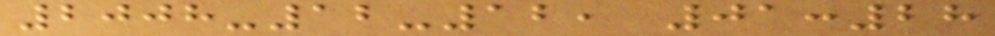2008-12-12, 01:28
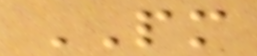PM
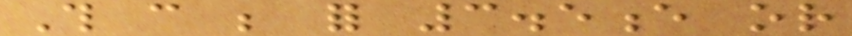This can be for 3.5e or
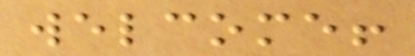welcome!
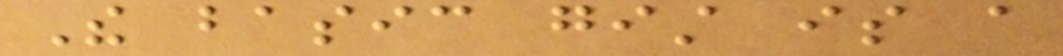The basic gist is a
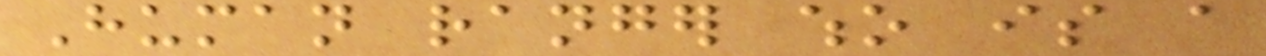Human ranger who is a
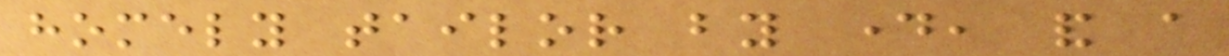homely tailor by day, and a
